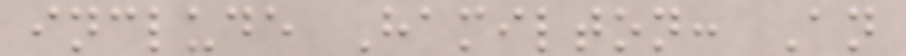include Hamilton: An
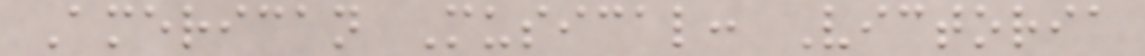American Musical: Victoria
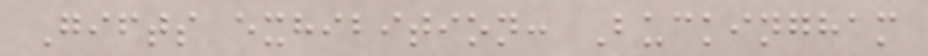Gifts exhibition: Buckingham
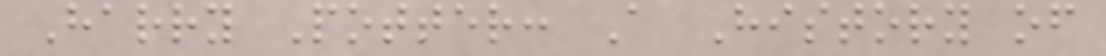Harry Potter: A History of
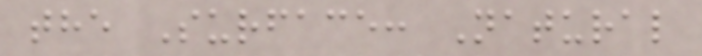the Surface: Natural
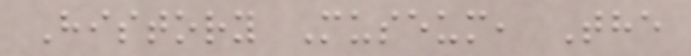History Museum, The
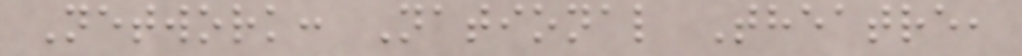Network: National Theatre,
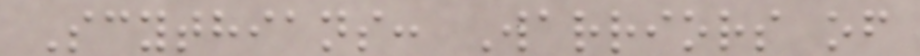Scythians: Warriors of
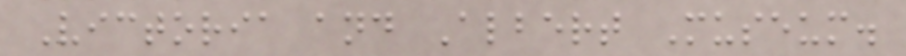Victoria and Albert Museum.
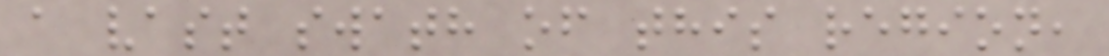a vast swath of this region,
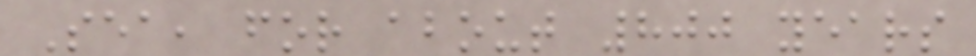Sea, for about 800 years
